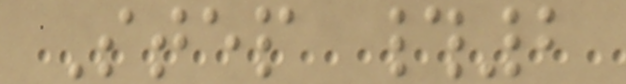Step #2
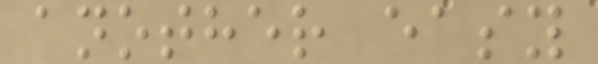another easy
